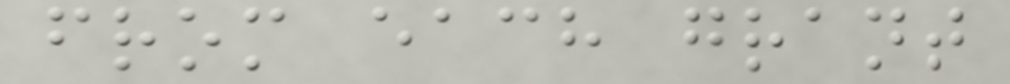from each grant
